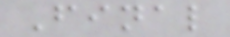Final
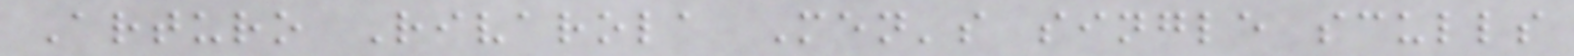Arturo Rivarola Men's single sculls
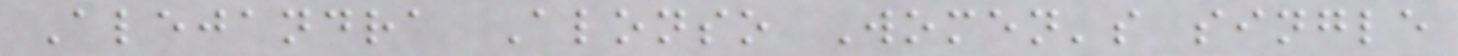Alejandra Alonso Women's single
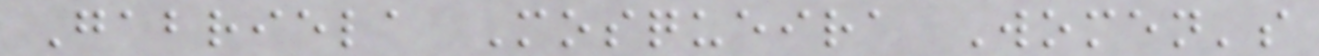Gabriela Mosqueira Women's
